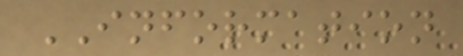INFORMATION
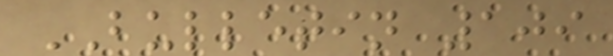BULLETIN 109
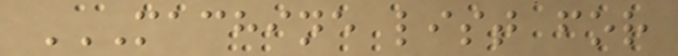MACHINE LIST FOR
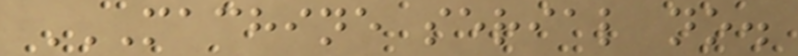MACHINE SERIAL NO.
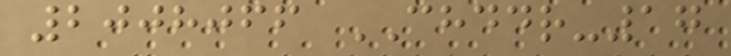2008066 CHDDR-17
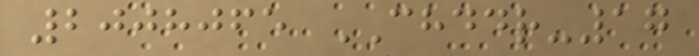2008065 CHDDR-17
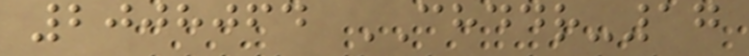2008064 CHDDR-17
